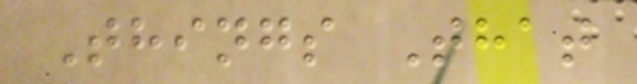Things That
